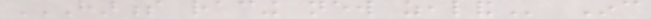HARNESS RACING NEW ZEALAND Inc
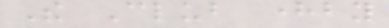The Club hereby
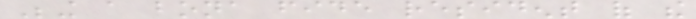Being a bona fide resident of the
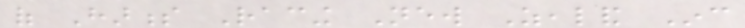of Harness Racing New Zealand Inc
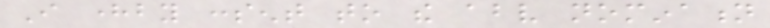I hereby consent to the above nomination
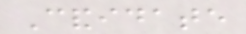Candidate
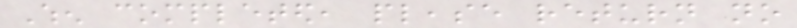When completed, please return no
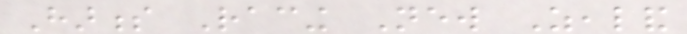Harness Racing New Zealand
